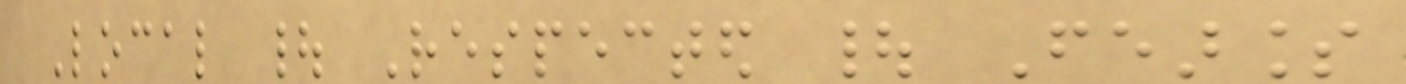Local | Respected | Fearless
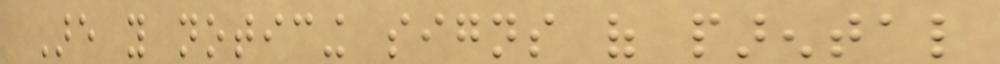Are you noticing signs of parental
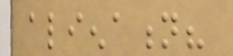alienation?
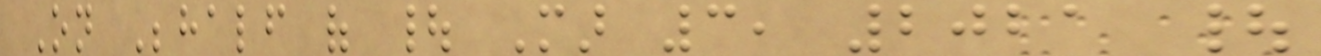On Behalf of | Mar 3, 2021 |
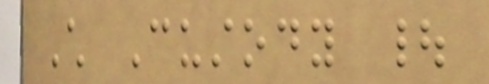Child Custody |
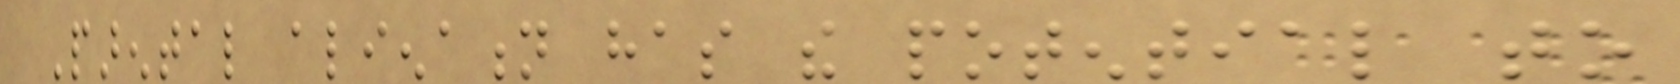Parental alienation has the potential to
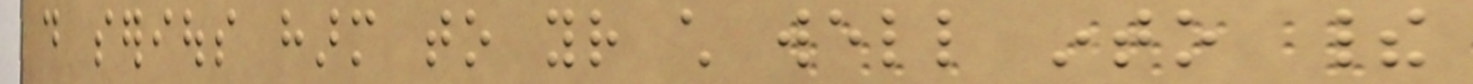do serious harm to your child well into their
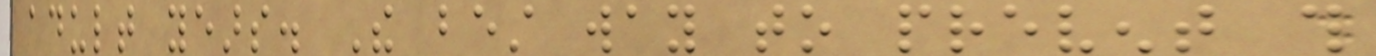adult years. The best way to prevent this
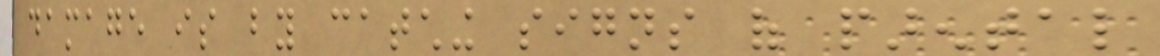damage is by catching signs of parental
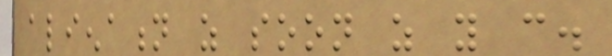alienation as soon as you can.
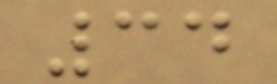34
